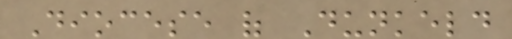Diocese of Dunkeld
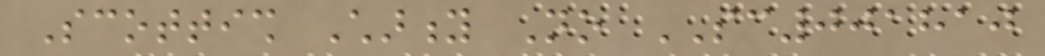Scottish Charity No SC001810
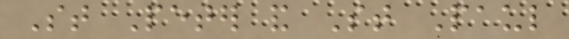St Peter and St Paul
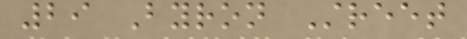29 Byron Street
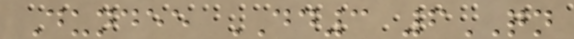Dundee DD3 6QN
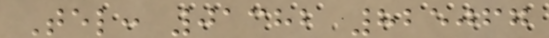Tel: 01382 825067
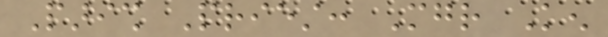Parish Priest: Mgr Ken
